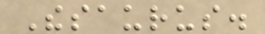Thesaurus.
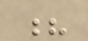?
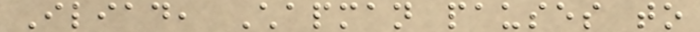Iliad, Chapman pauses to
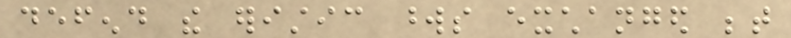defend the eristic words exchanged between
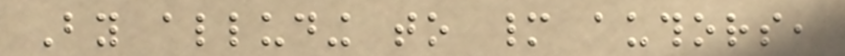By alluding to many authors,
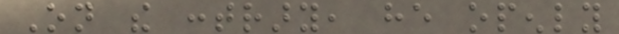On the contrary, he openly
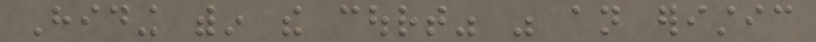Hiding within the court" was an eristic
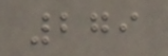279
